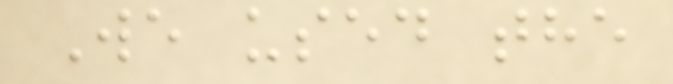We used the
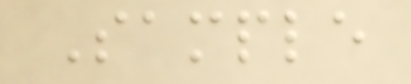Sample
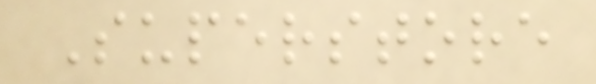Superstore
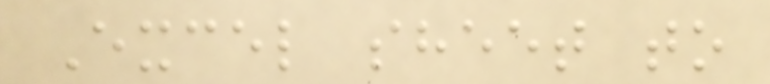Excel sheet to
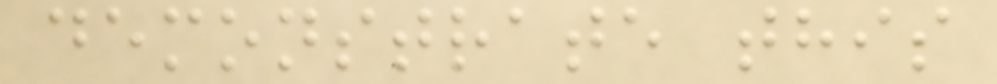demonstrate this
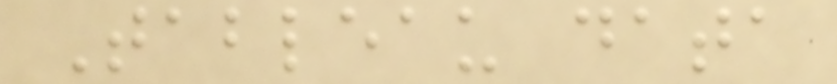Tableau data
